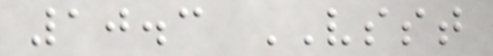10.3 VSST
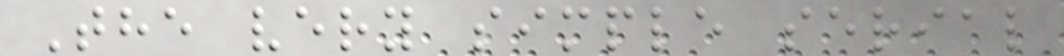The very simple serial
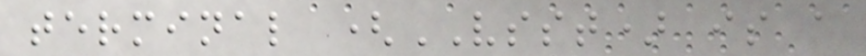terminal (VSST) is a
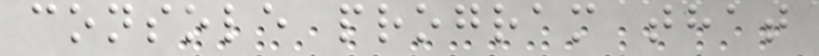console program that
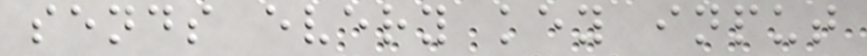sends every key input
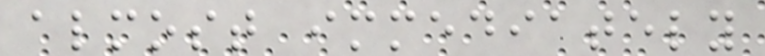almost immediately
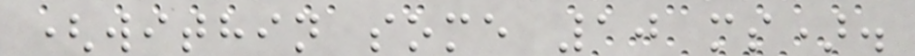(within some 10 ms).
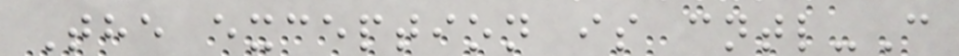The exception is cntl-C
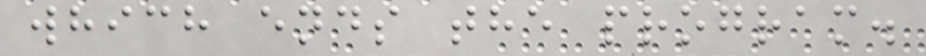which ends the program.
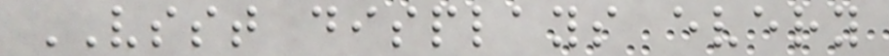VSST displays every
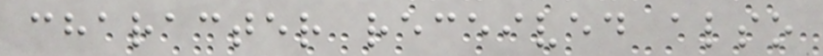character received also
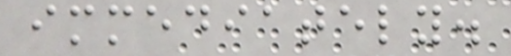immediately.
